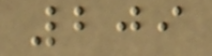209
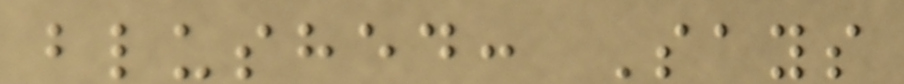blushed: Says
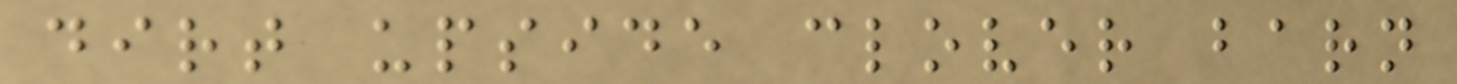dirt upside clover barn
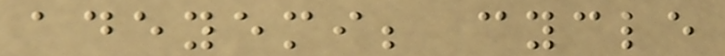adeyemi; cycle
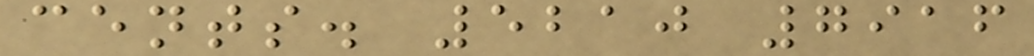cents. 5210 7916
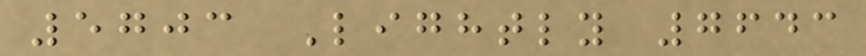5703 Lightly 7643
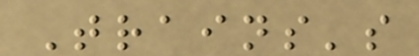Trains's
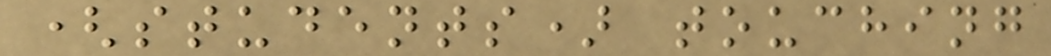(students) touching
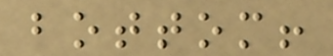bottom!
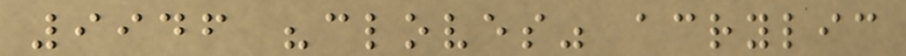9946 "cloves" acrylic
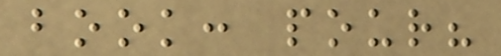book: pour?
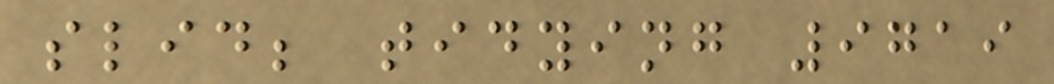slid; tidying 9719
